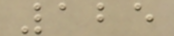125
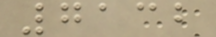7132
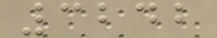3242
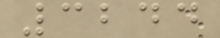3244
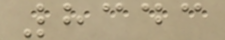8343
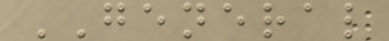GENERAL
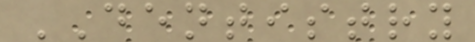DENTISTRY
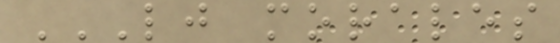LJ MORALES
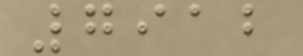7912
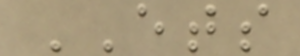ETS
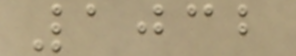1032
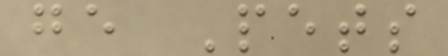ge Pets
